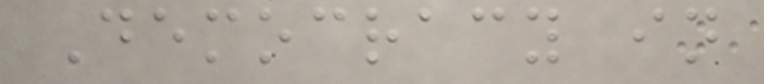Democracy in
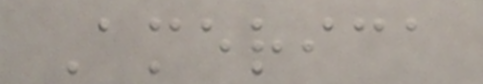America
